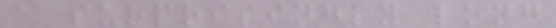a surprisingly long
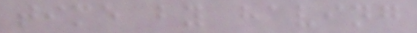time by having
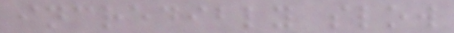incredibly slow
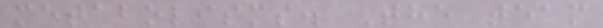metabolisms. The team
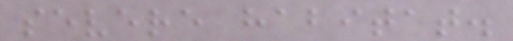severe habitat.
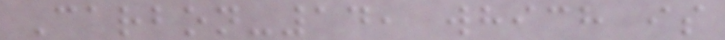Carbon-14, which is
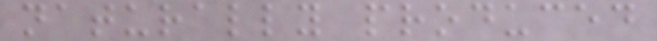naturally produced
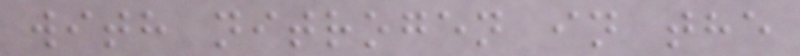with nitrogen in the
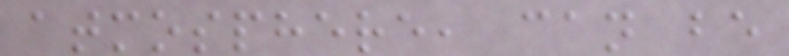atmosphere, can be
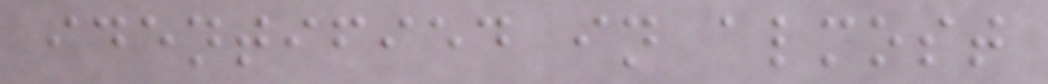identified in almost
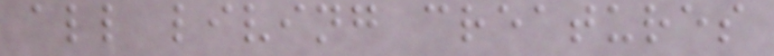all living creatures
